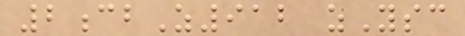2cbZ912 zYsc
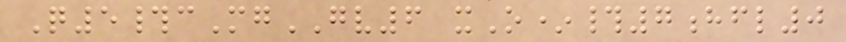Q5#cMgGV6 xO*#7hfl0
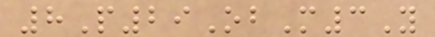8P29ObM3Y
